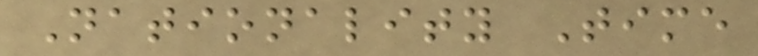Nationality Time
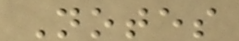Notes
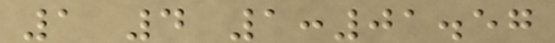1 4 1:01.57
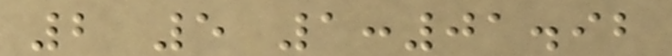2 5 1:01.92
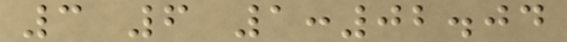3 6 1:02.04
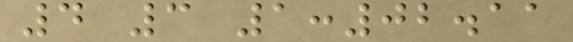4 3 1:02.11
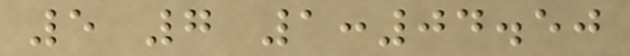5 7 1:04.50
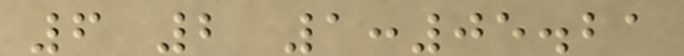6 2 1:05.21
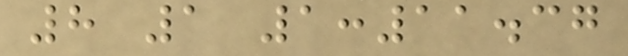8 1 1:11.37
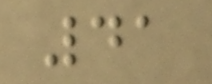41
